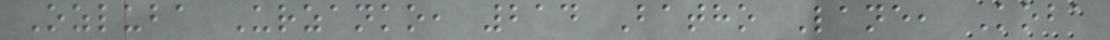Ozluba Urzanko, 214 Batho Lane, Koba
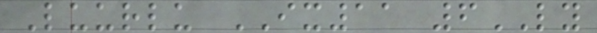Luurlu IX11 6LY
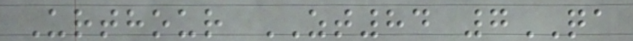Urthour ZT84 7QA
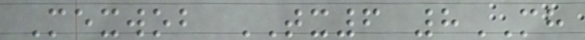Mexwob TX6 8MH
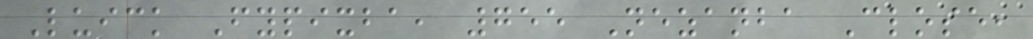Luick Fypixba, 755 Nezanba Close,
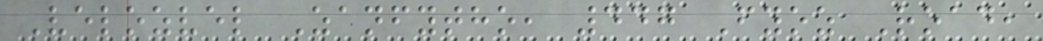Velozvel Zanfytho, 447 Fyoz Road,
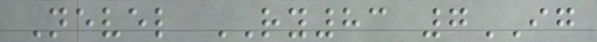Nevel RY83 7IG
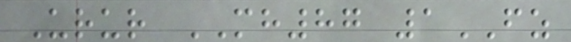Urur MH87 1FZ
